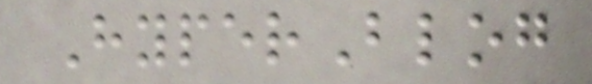HyperBlog
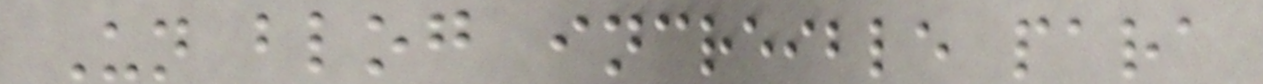Un blog increible para
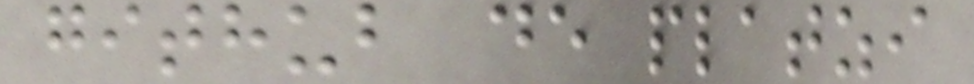github de platzi
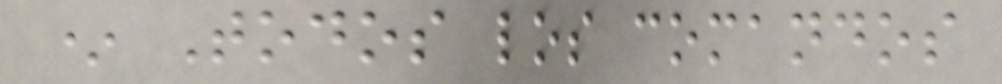* Todos los comandos
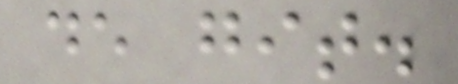de git.
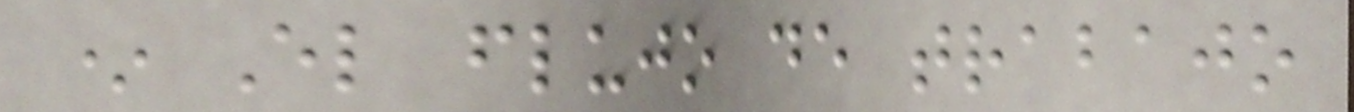* El flujo de trabajo
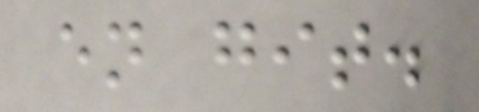en git.
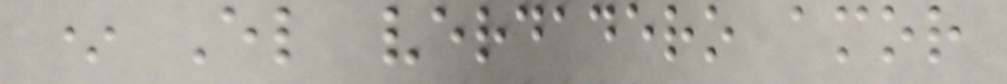* El verdadero amor
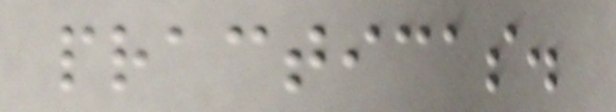practicas.
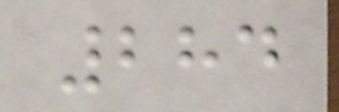284
